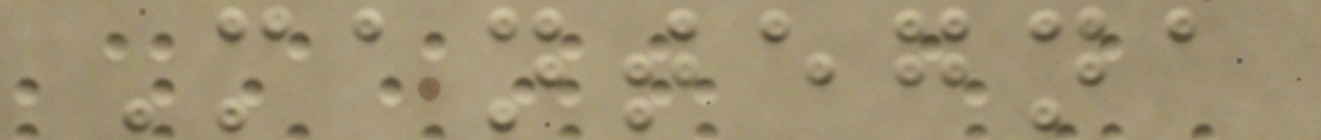Mantegna
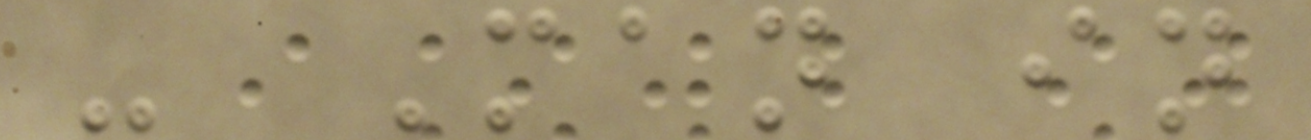- Man in
